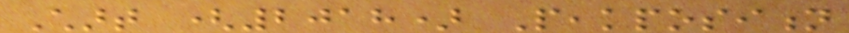Chart (2018) Peakposition
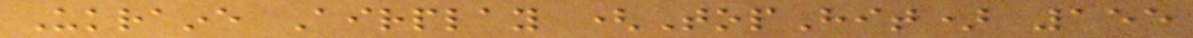Ukraine Airplay (TopHit) 155
